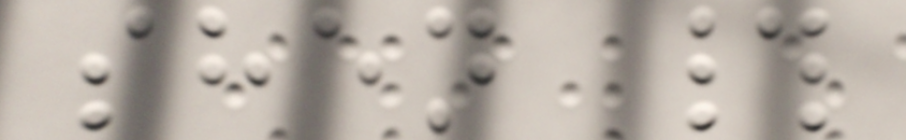shen #
